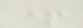+
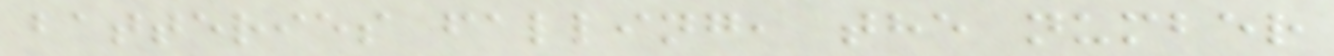batteries falling, the number
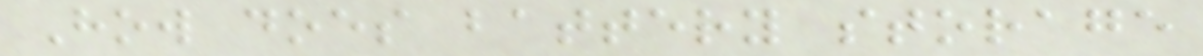How does battery storage
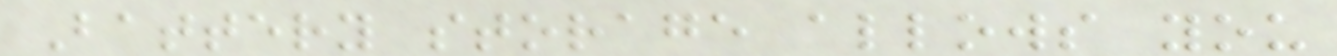Battery storage allows you
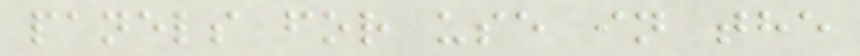panels for use in the
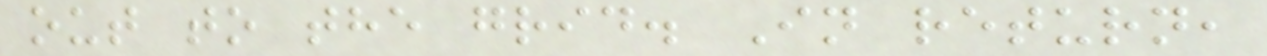out to the grid. In return,
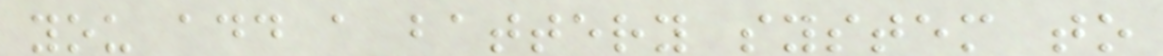you add a battery system to
